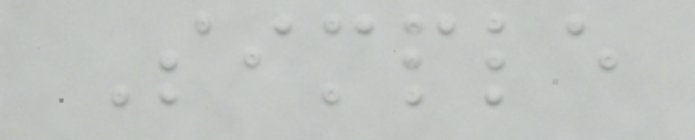Simple
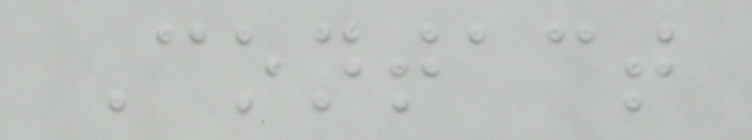Contact
